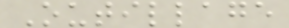Outillage
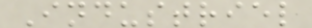Industriel
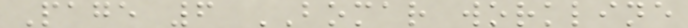Page 6 BOMAR workline
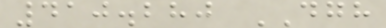410.280 DGH
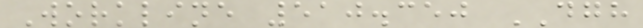Workline 510.350 DGH
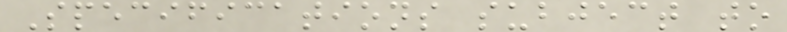Specifications subject to
